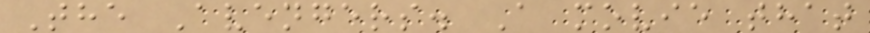The Avengers. A movie that
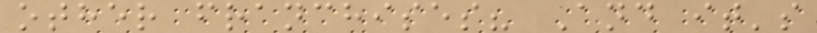other franchises? And it's
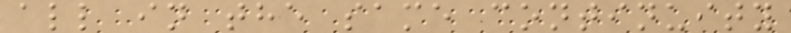all in the same continuity
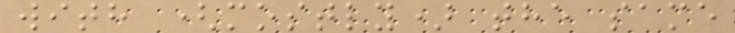with (mostly) the same
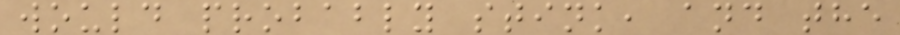would probably stink, and the
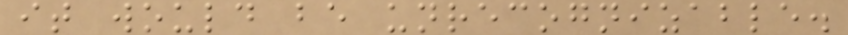it would be unrecognizable.
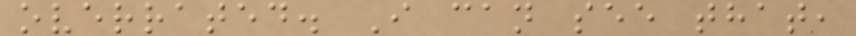overrated. I can see that,
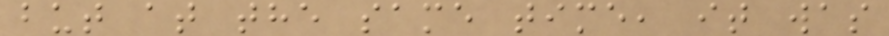but at the same time, it was
